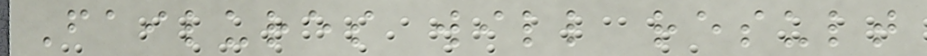Failures will result
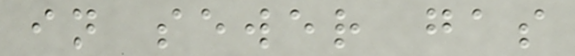in sewer gas
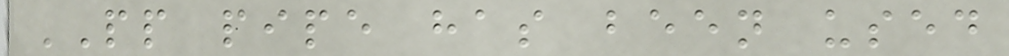PP pipe has been used
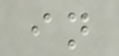in
